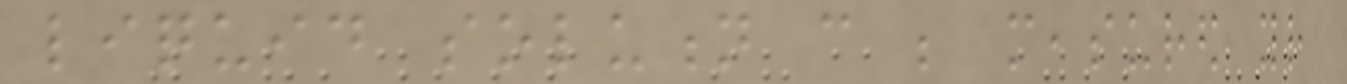liquid solution can be measured your
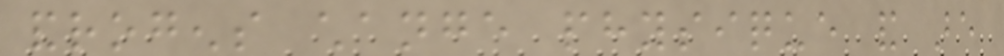androgens change physique and are
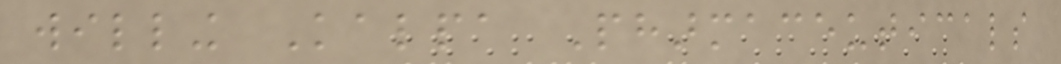willing Kalpa Pharmaceuticals
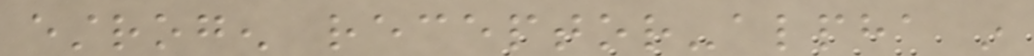estrogen receptor-alpha in
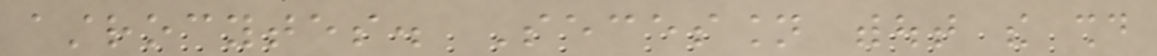astrocytes. Secession without the should
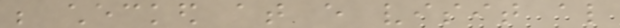be checked at every visit also
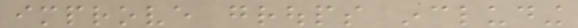improve groups including
